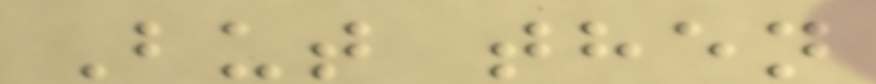But then
